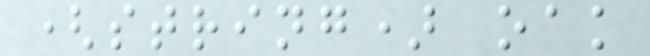(string) oak
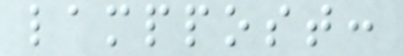lamppost:
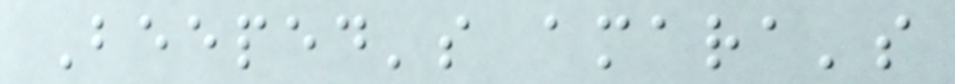Beeped's amara's
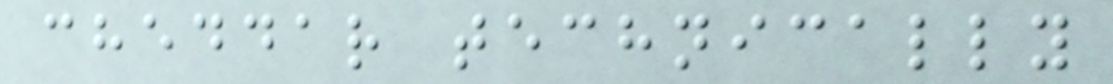cheddar technically
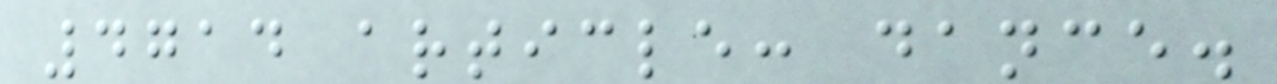4714 article: dance.
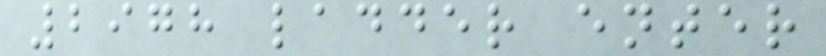2978 ladder enter
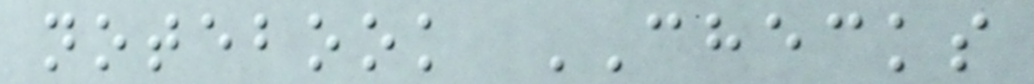notebook CHECKS
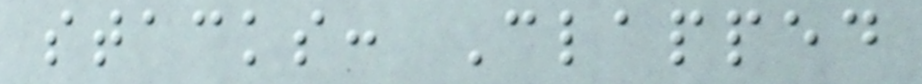stacks: Clapped
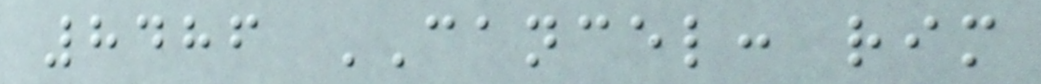8486 CANCEL: rim
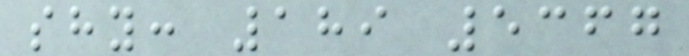shy: 189 5367
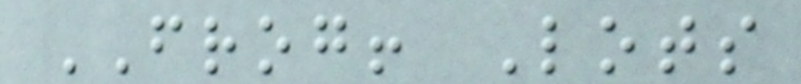FROG! Lots
